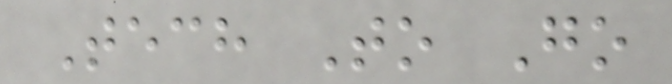Tech To Go
